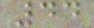44
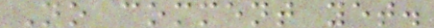No comment yet.
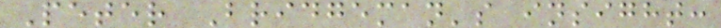Peter Bridgeman's insight:
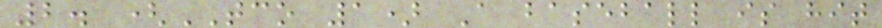2. (TCO 1) A baseball is hit
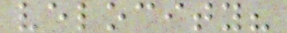velocity?
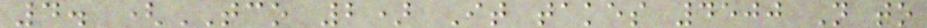4. (TCO 2) It takes 4500 N to
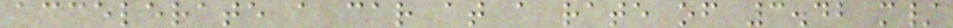accelerate a car at a rate of 3.42 m/
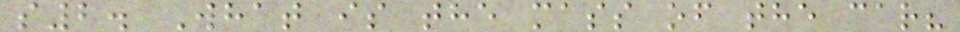s2. What is the mass of the car?
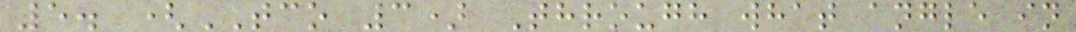5. (TCO 3) Through what angle in
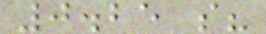0.25 s?
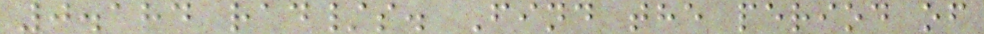0.184 rad/s. Find the period of
